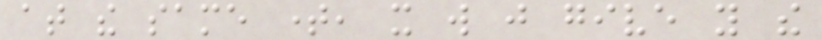at the same time, it will just give you the
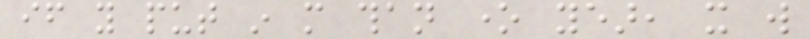if you put in more than one year, it will
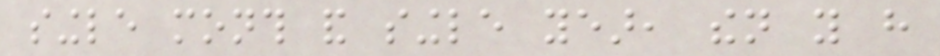single month and single year, then you have
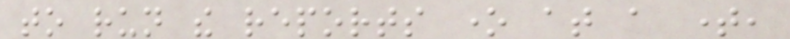to run the reports one at a time,
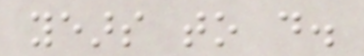years to do.
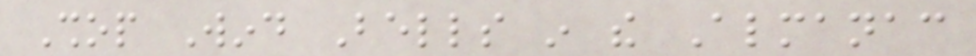Shop Wind Bells in the Almanac
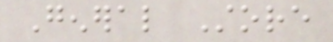General Store
